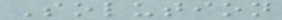Solution
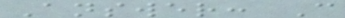Answer: C
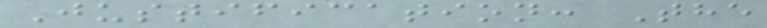Justification: The
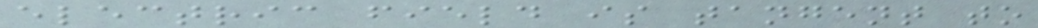electric field is tangent to
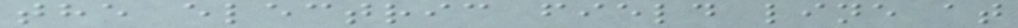the electric field line at
